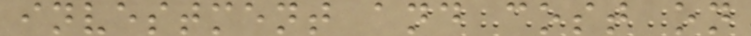investment and cost on
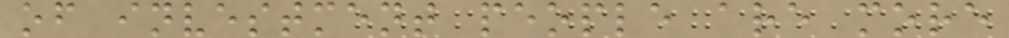of investment people are more
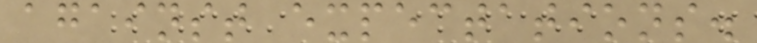against expectations.
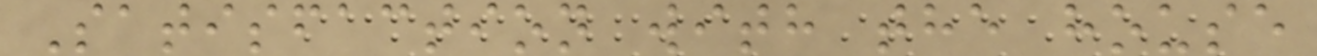Satisfaction with the house
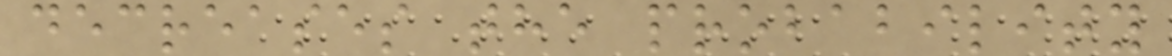decreases the probability
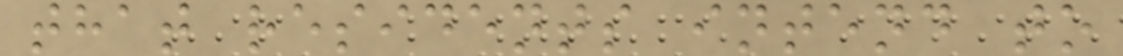that residents intend to
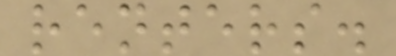renters.
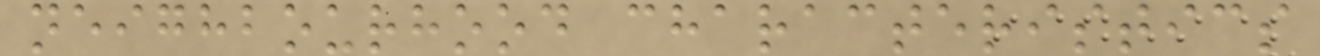neighbourhood characteristics
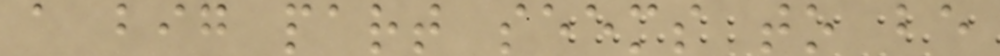a big part seems to be
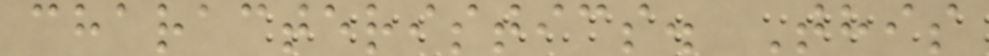characteristics. This
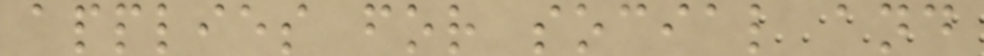applies for social and
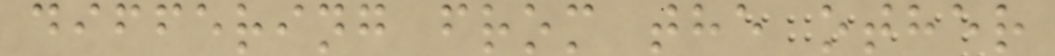differing from the other
